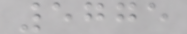5775
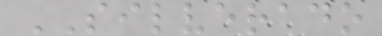SILVERADO
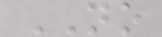NO
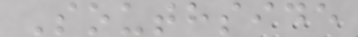Southside
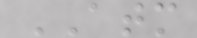ATM
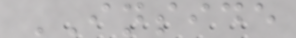INSIDE
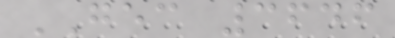GEC 3646
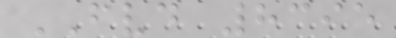FVD 8395
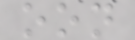oon
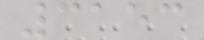3153
